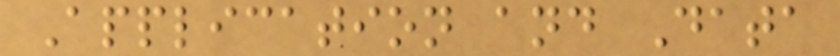Application and Data
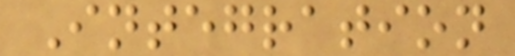Integration
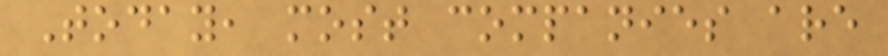Today, most companies are
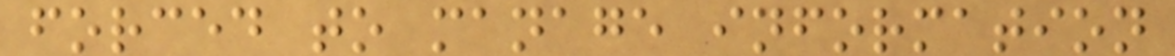forced to manage information
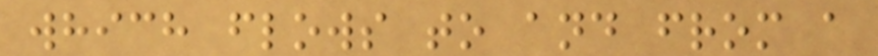which flows to and from a
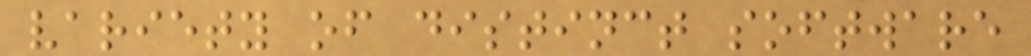variety of distinct software
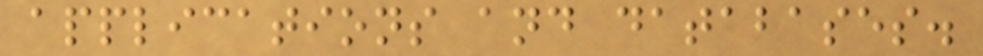applications and databases.
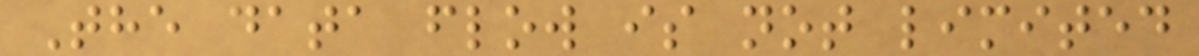The data flow is not limited
